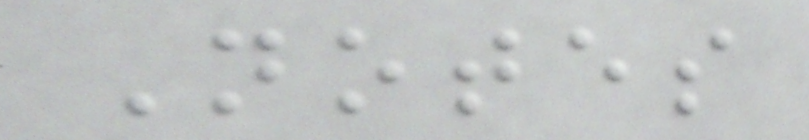Notes
